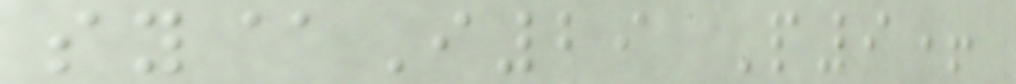sy@I29 P9+
